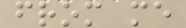from me
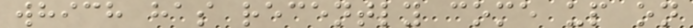which has recently come up on
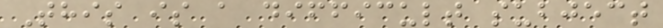This is a difficult subject
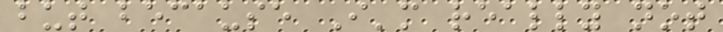but because I'm really not
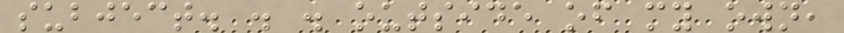subject. . . outside of my own,
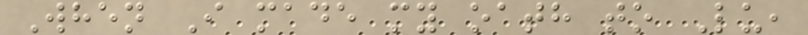When I made my oath to Lu,
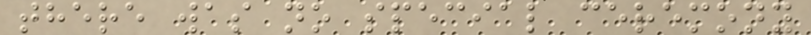there was no special ceremony
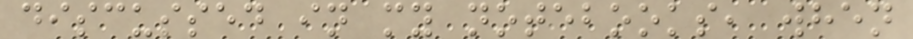discussed in my notebooks, when
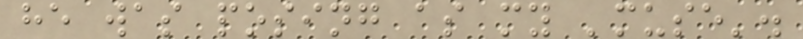he was posing as my 'muse'.
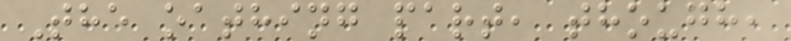The oathing part, though,
